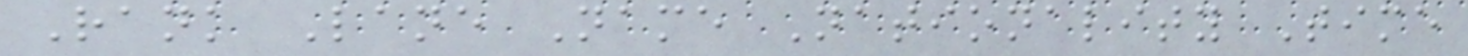Rank Lane Name Nationality Time
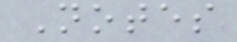Notes
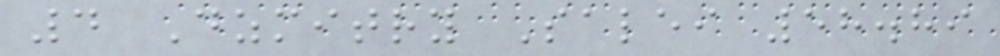4 Dzmitry Salei 58.89
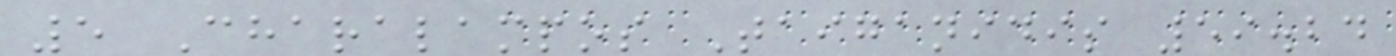5 Charalampos Taiganidis 59.24
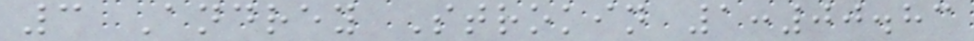3 Andrey Strokin 1:00.83
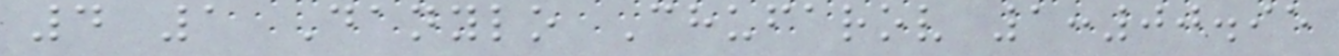4 1 Danylo Chufarov 1:00.95
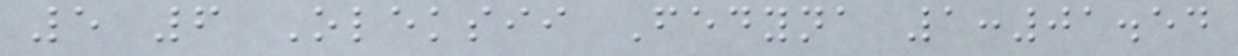5 6 Oleksii Fedyna 1:01.54
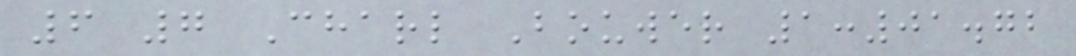6 7 Charl Bouwer 1:01.72
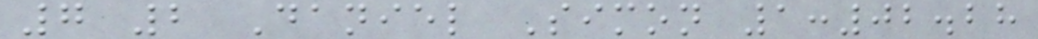7 2 Daniel Simon 1:02.28
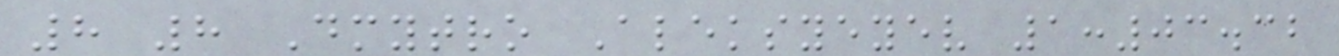8 8 Dmytro Aleksyeyev 1:03.32
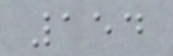154
